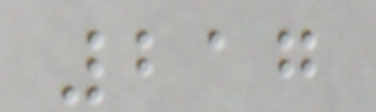217
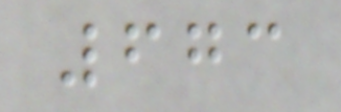673
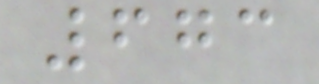673
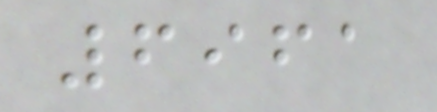6961
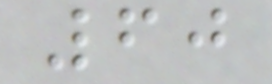60
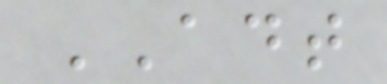ADT
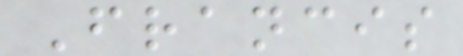Francis
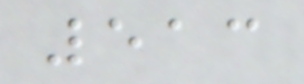513
